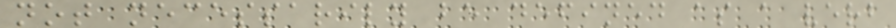not necessarily be defined as a verb
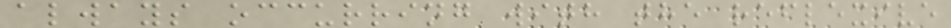always occurring with the reflexive
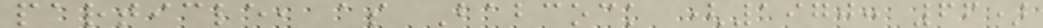particle, as Babcock (1970: 66)
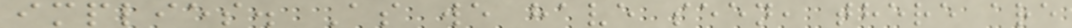implies. As we have seen, there are
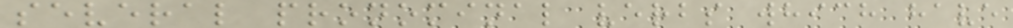several pronominal verbs which have
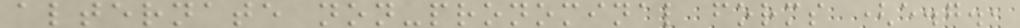alternate non-pronominal forms (e.g.,
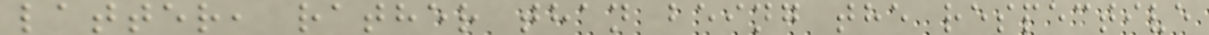latter, rather than being the respective
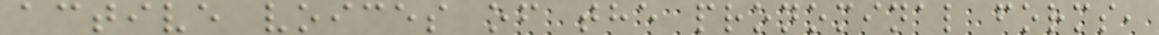active voices of the pronominal forms,
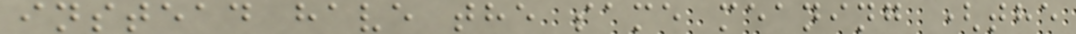instead have the same meaning (the
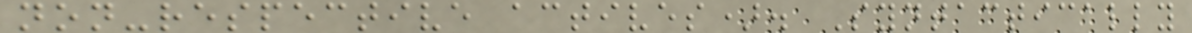non-respective actives). Syntactically
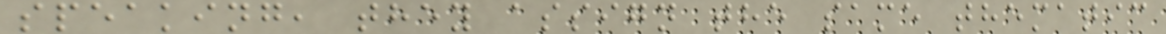speaking, they assign the same thematic
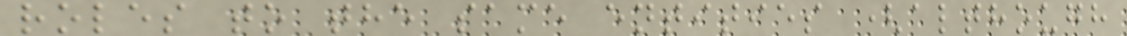roles to the same entities (although
